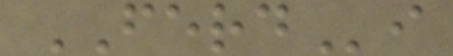FERDi
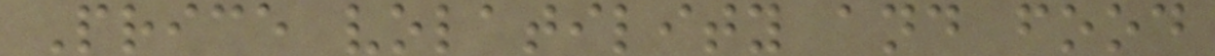Price volatility and food
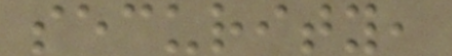security,
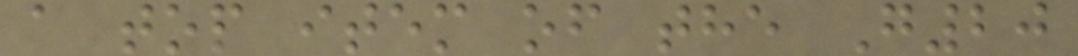a top item of the G20
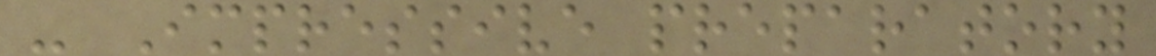- Impressive preparatory
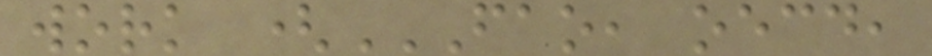work (FAO, OECD,
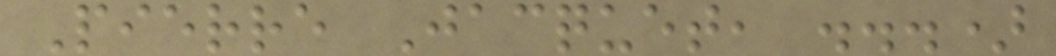Pierre Jacquet, ...)
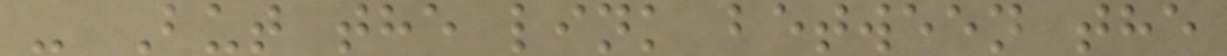- But the link between the
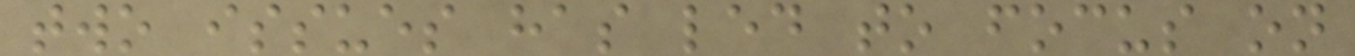two issues has led to focus on
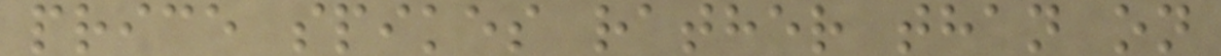price spikes rather than on
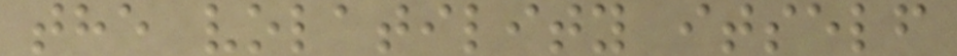the volatility itself
